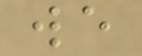we
